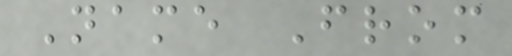Name From
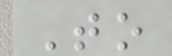To
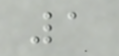1
